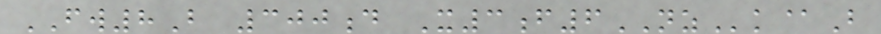FW8B 300d X3f6NZk@B
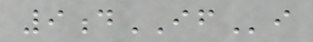9dIFi
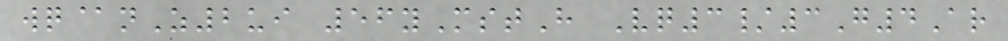wq@nZ2ui 56yMstH Vq3/3G4Ar
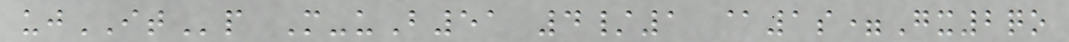ujITp M-uB51 4/1 @1s=Gx2qo
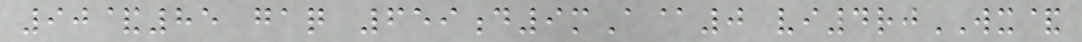90&85 gaq 659d9mA@0 vi4rjWX&
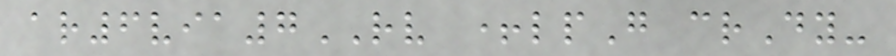ar6via7RV +lpG crDy-
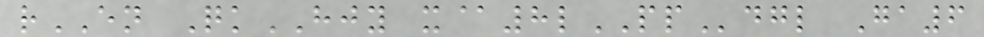rEN QkHJY x@8lPPdgl Ga6
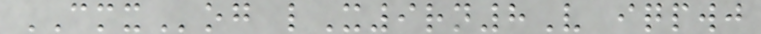CMXog lX9rn8V iqpwj
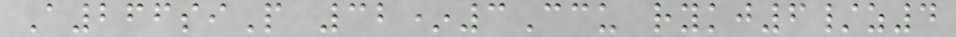A266siP 32*3Ccu rykj6/z4
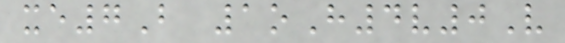xe7B 1oH4v0V
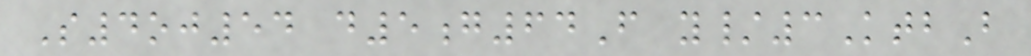S4oj54 d5g64F y/3KtbB
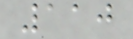110
